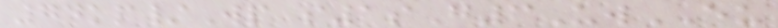74kp/Wp s1sG3UwEU
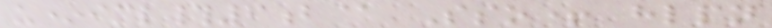u*iml#6b@ Sso+ hlpn
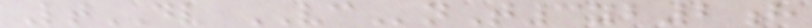LtDV VCnT3yb2h
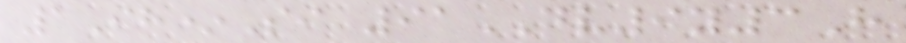1Ih*Si 91DV9y3H
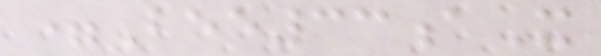=Bee33aX
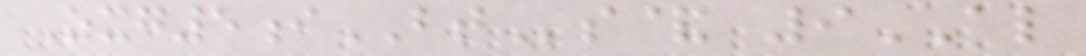Zxg5iBTs& 9AL
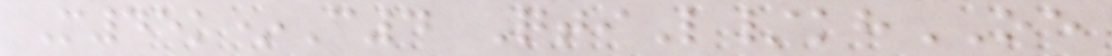M45k*C4 QtiL/khOE
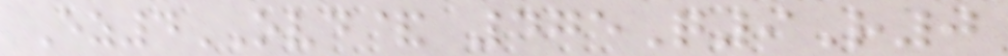Ez4OVD& 475Q9R0
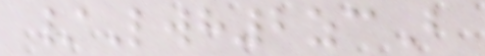/Lwh2zcB
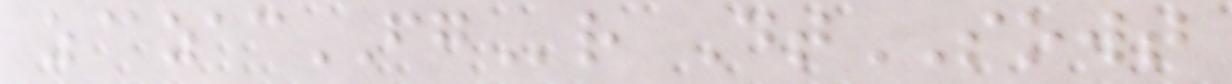z@zacFGr DtSOWT
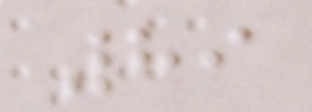89
